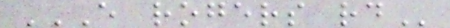E ROGERS RD
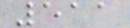511
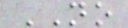NO
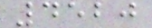4520
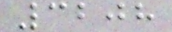3208
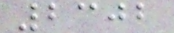2302
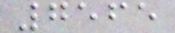7565
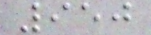950
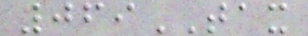069TAX
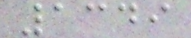1349
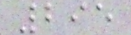295
